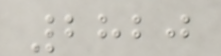2820
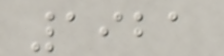1921
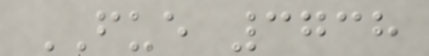FUE 3738
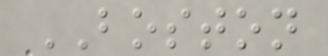BOSTON
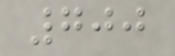700
